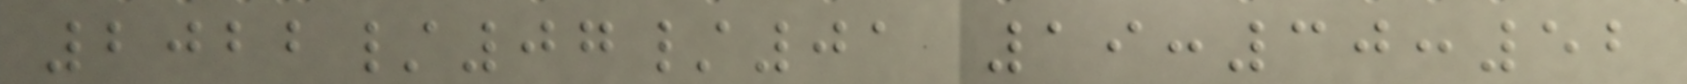2022/07/01 19:30:52
